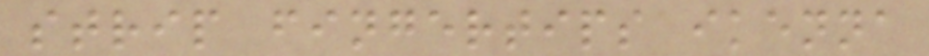strip fingertips ikenna
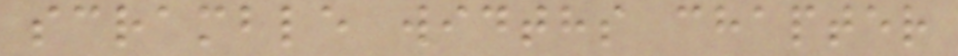scramble widths chapter
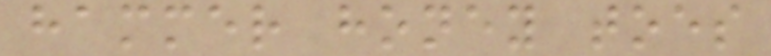hammer honey toes
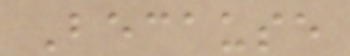Because
